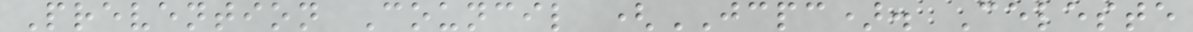Prevention Council (JCPC). Celeste
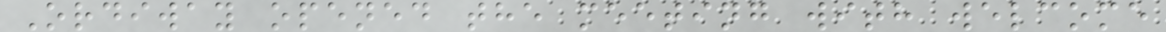Ordiway opened the meeting with welcome
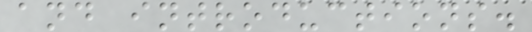and introductions.
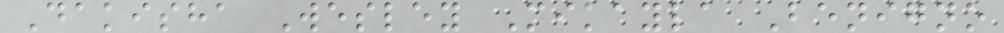Dakisha Wesley Mikayla Benigno
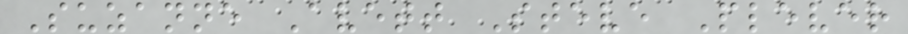Suzanne Avett Steve Plever
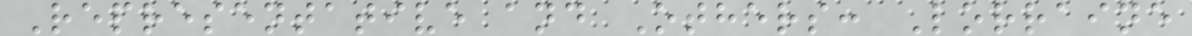Representative and Others: Lorraine
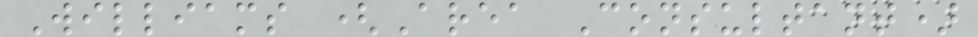Williams (Area Consultant)
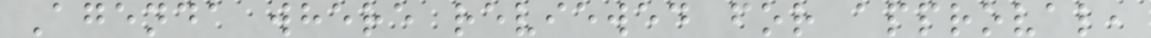Agenda where reviewed for approval,
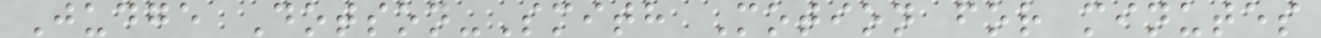Judge Dotson-Smith Motion for minutes
